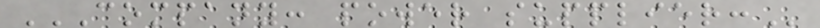COMPANY: POWER SUPPLIER:
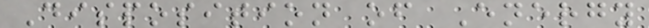Disposition of Energy
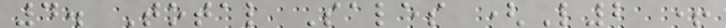4. Total Sales (L2 +
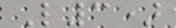L3)
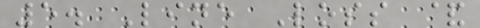5. Line Loss &
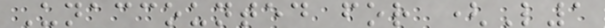Unaccounted for (L1
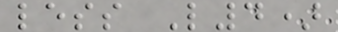less L4)
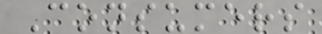Consumers
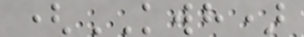(KWH)
